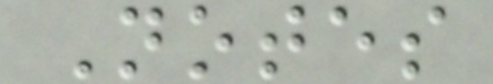Notes
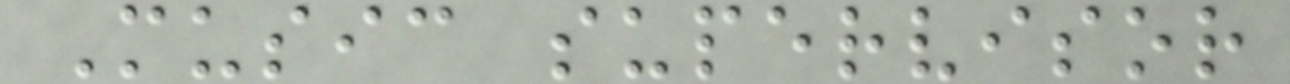Music supervisor
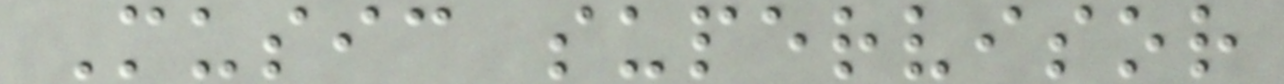Music supervisor
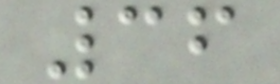36
